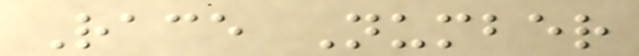Race Number
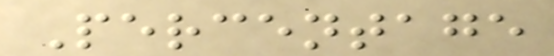Percentage
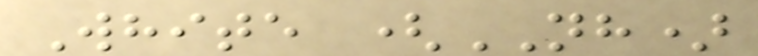White (NH)
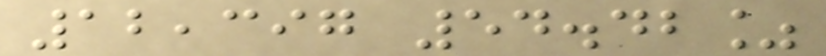12,397 54.42%
